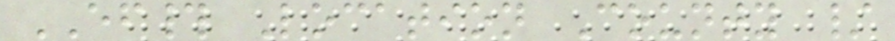EF# Location County /
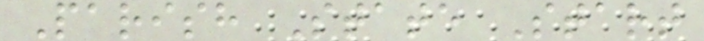Parish State Start
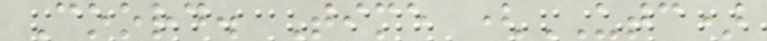Coord. Time (UTC)
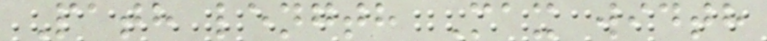Path length Max width
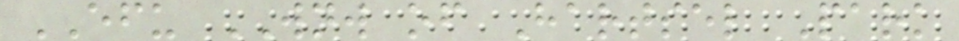EFU WNW of Hartsel Park
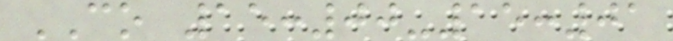CO 15:00-15:01
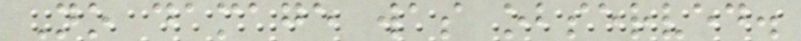No damage was observed.
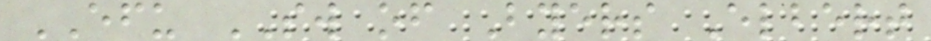EFU SW of Byers Elbert
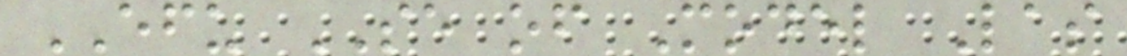EFU SE of Model Las
